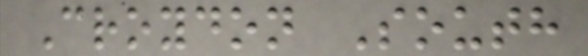Croydon South
